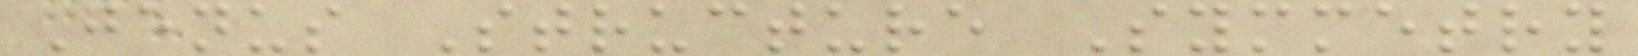Genus Structure Symmetry
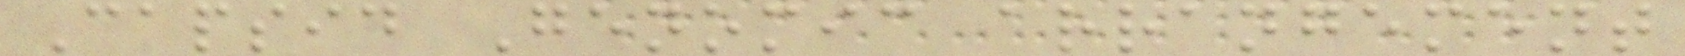Capsid Genomic arrangement
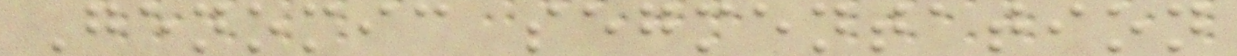Genomic segmentation
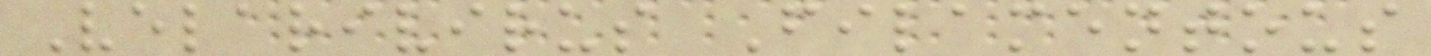Velarivirus Filamentous
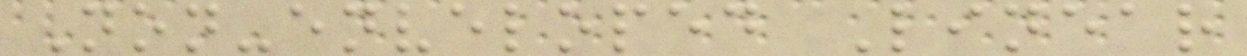Non-enveloped Linear
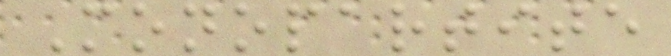Monopartite
